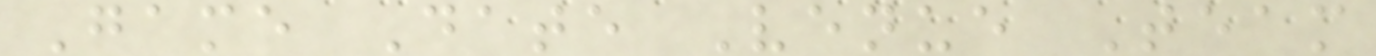Game Date Venue Team
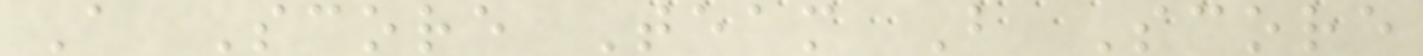A Score Team B Score
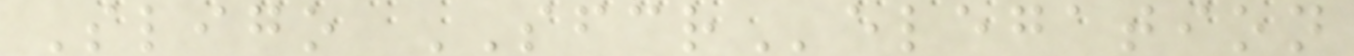Sligo SFCRelegation
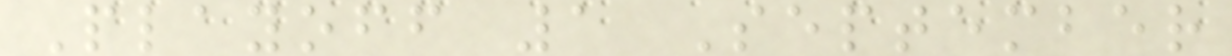Playoff 1 September
